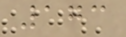173
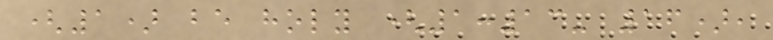(1) be holy (1:13- 16),
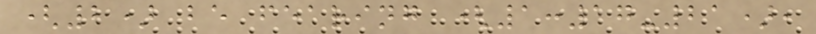(2) be fearing (1:17-21),
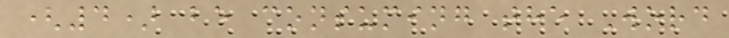(4) be consuming the Word
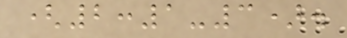(2:1-3).
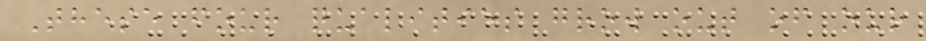These four qualities grow out of our
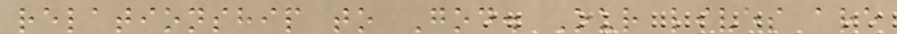relationship to God. Our lives are
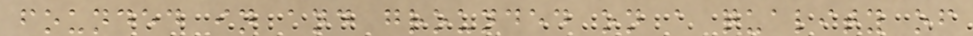founded in and grounded on a quality of
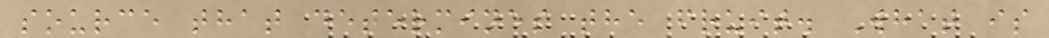source that determines the fruit. What is
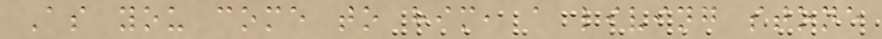As you come to him, a living stone
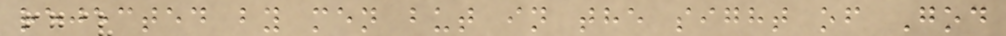rejected by men but in the sight of God
